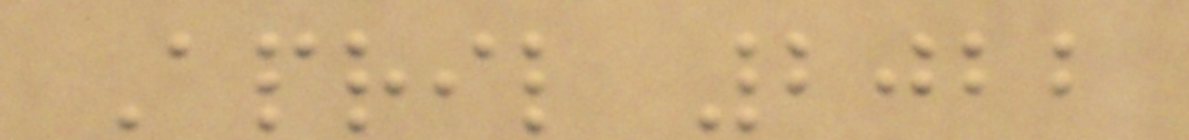April 2022
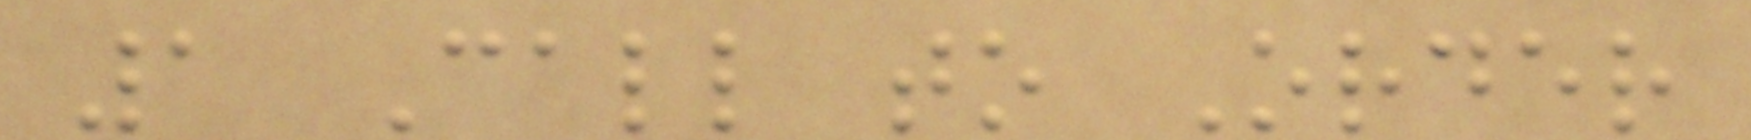1 Call to Order
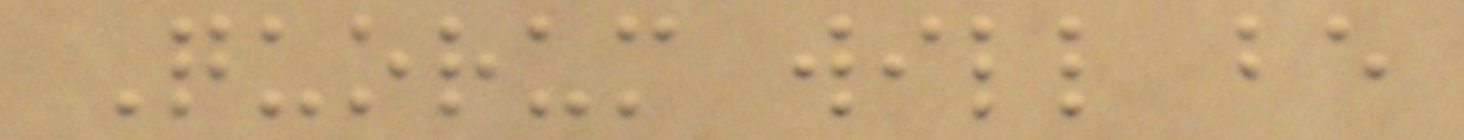Quorum will be
